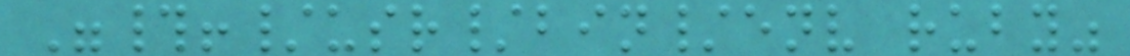"#!/usr/bin/env ruby"
